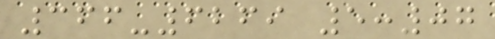366-6269 5:07
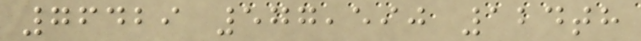76429 577,590 124th
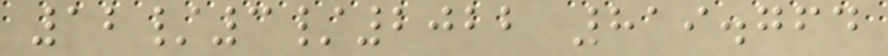12/3/2022 819.764
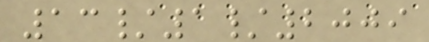13/1/2009
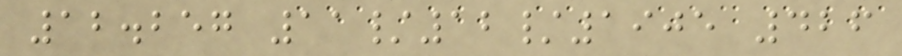12.257 11/12/1905 426
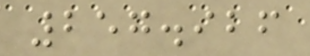257.926
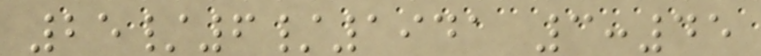25/6/1941 3:45
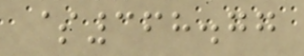$368.77
